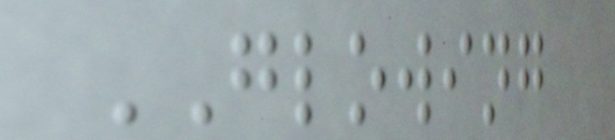GLOWING
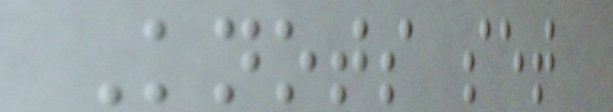Knots set
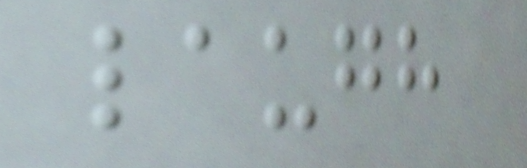laugh
